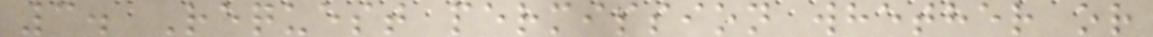3. Request permission whether or
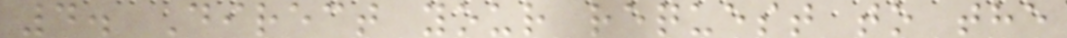4. Direct your request to the
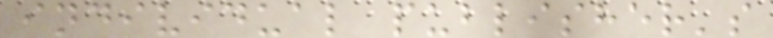individual publisher's
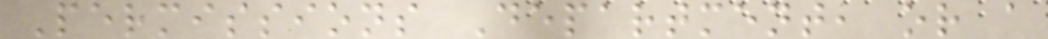Permissions Department, or a
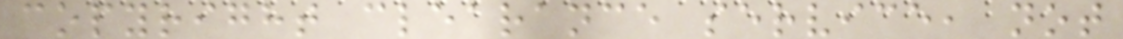copyright clearance service, not
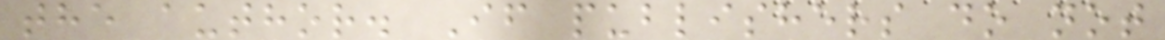the author. If publishers do not
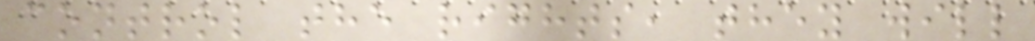control the rights, they will
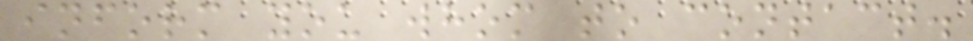inform you whom to contact.
